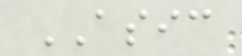ASIC
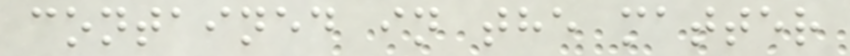contained in the matter
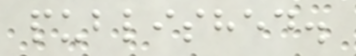published.
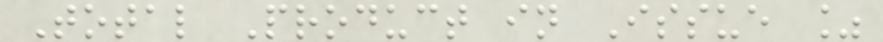Total Product in Issue %
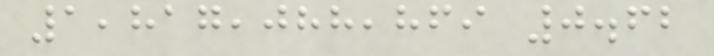1,817,088,869 0.62
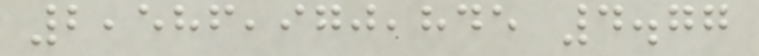2,586,970,845 4.77
